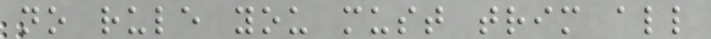no rule you must trim all
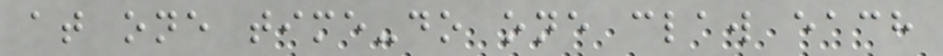at one time-do one claw each
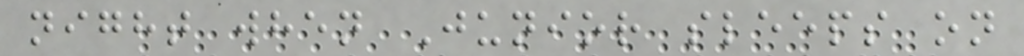night when Junior sleeps on
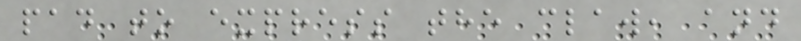pad to express the claw, and
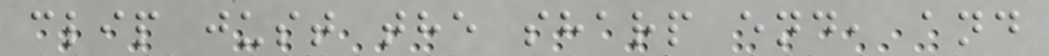clip just the sharp end, and
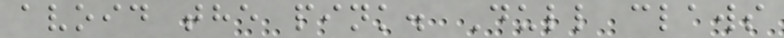avoid the pink. Dull claws
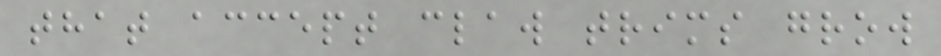that accept claw trims grow
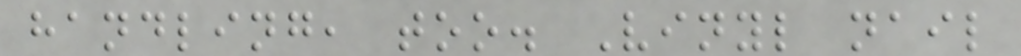handling, too. Vinyl nail
